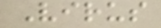Virus
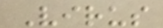Virus
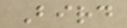Bird
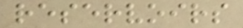reservoirs
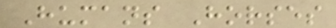Humans Horses
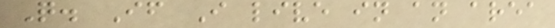Q. If I live in an area
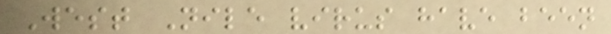West Nile virus have been
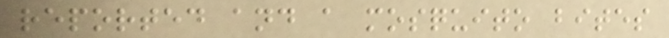reported and a mosquito bites
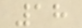18
